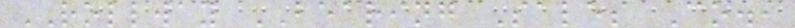ROLLWAY BEARING Sales Co.,
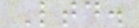Ltd.
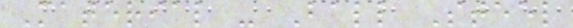Material - Ball Steel
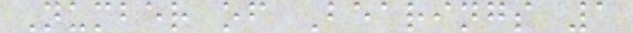Number of Bearings 1
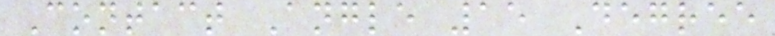Contact Angle 15 Degree
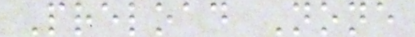Preload None
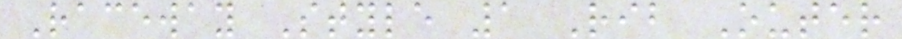Raceway Style 1 Rib Outer
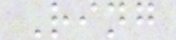Ring
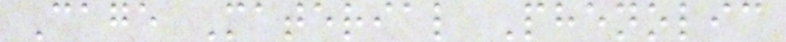Cage Material Phenolic
